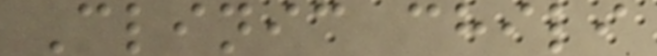Clinic chili
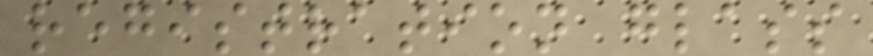registration glass
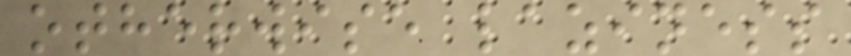otherwise laziness
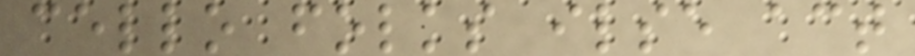cello folks ilse act
